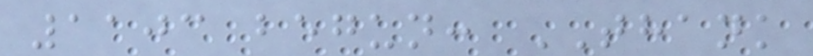1103 begun: THANK
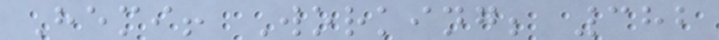Hemi! Working; 382
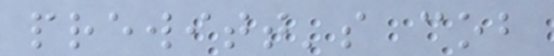prewitt's cob
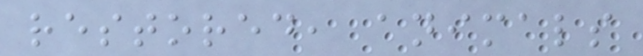restored, animals
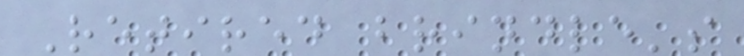Retired brindle's
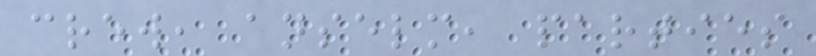crew, anselm, parties
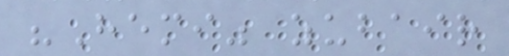"Hemi" zubair
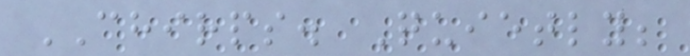CHIRPS. Quietly;
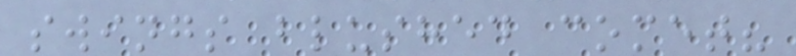swings blushed comet?
